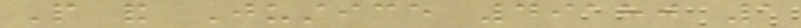People and Justice 49180 1
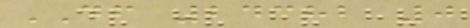DF 24382 0
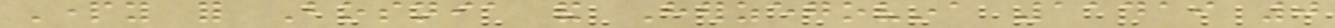Party for Bosnia and Herzegovina 11419 0
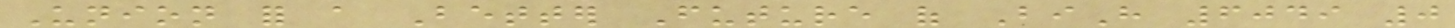Union for a Better Future of BiH 6049 0
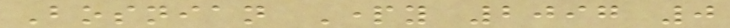Bosnian Party 2097 0
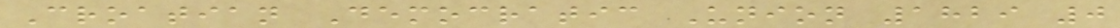Croatian Democratic Union 1829 0
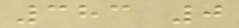383 0
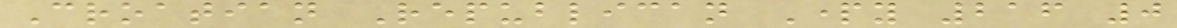Croatian Republican Party 216 0
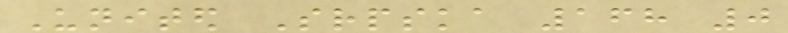United Srpska 168 0
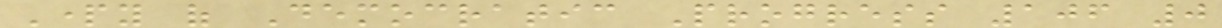Party of Democratic Progress 106 0
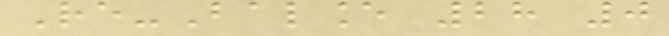Re-Balance 28 0
